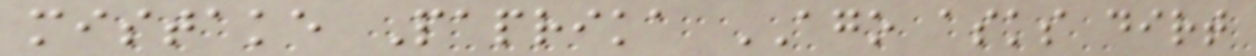mistake Paprika AGO asks dirt
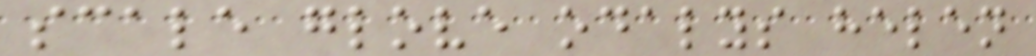scale glove odalys helen
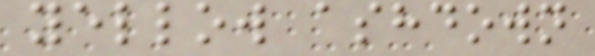yellow ashdown
